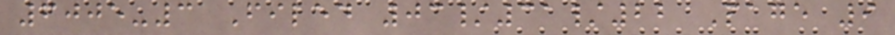6005-3 Filed 03/31/22 Page 9
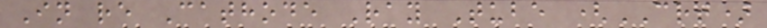In re Cathode Ray Tube (CRT)
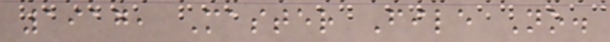1917, Master File No.
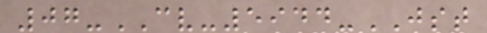07-CV-5944-JST
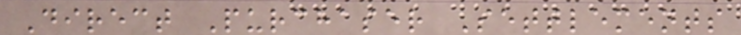Direct Purchaser Settlements
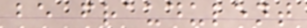be fraudulent
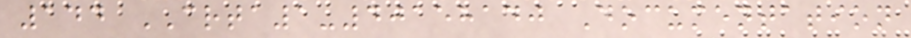144 CRTA1-40158140 Documentation
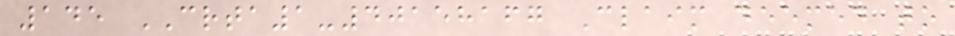145 CRTA1-40158167 Claim deemed to
